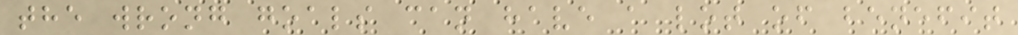the wrong goals can have a lot of benefit
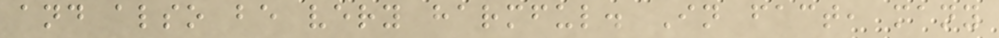and also be very harmful. In fact, many
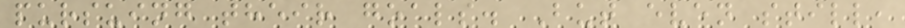pursuing their goals. But even still,
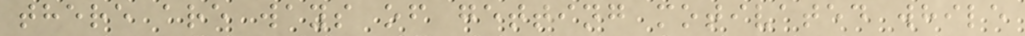there are ways of getting motivated while
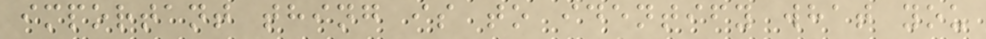important thing is to identify what you
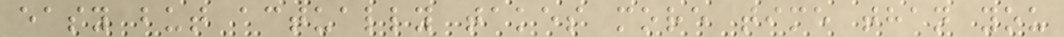easy but actually takes more time than you
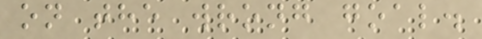on the wrong goal.
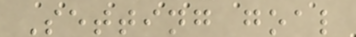Setting goal
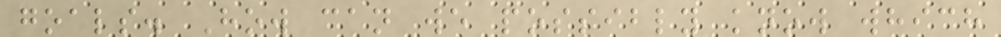goals. How can we possibly know which
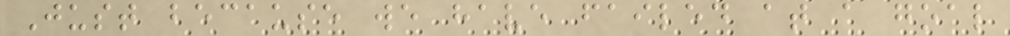Just because we have failed at a goal
